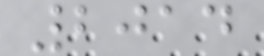2014
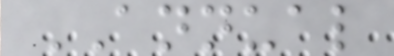ANNUAL
